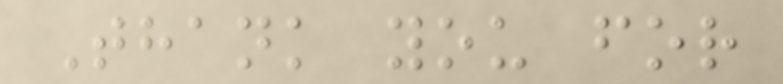Thank you for
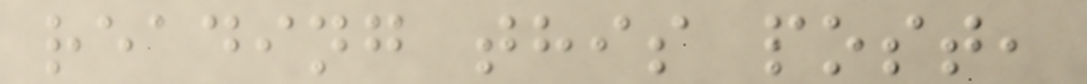reading this post,
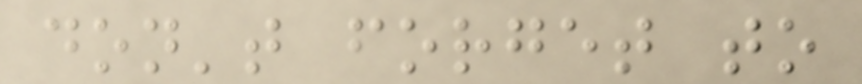don't forget to
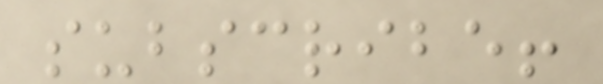subscribe!
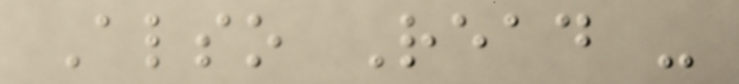Also Read -
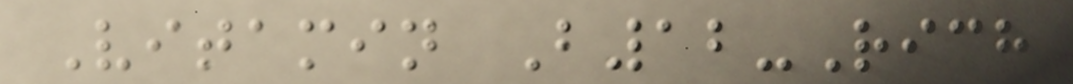Vitamin B12-Rich
